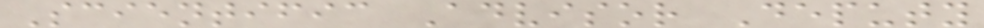Scientific Advisor Deputy
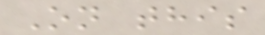On this
